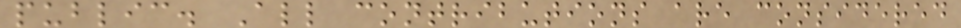public. All contributions are considered
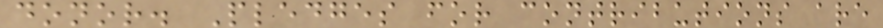donor. Pledges for contributions are
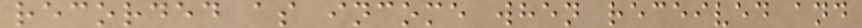recorded as income when received and
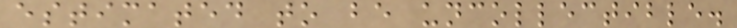estimated to be uncollectible.
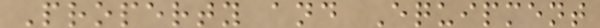Property and Equipment
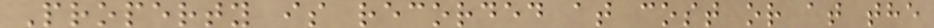Property is recorded at cost or at the
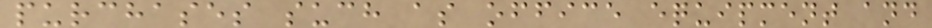purchases such as office equipment and
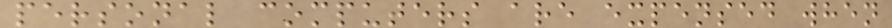personal computers are expensed when
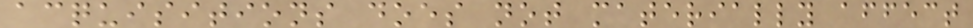acquisitions does not materially affect
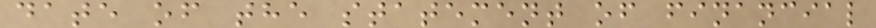date of the statement of financial
